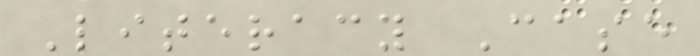Literacy Case
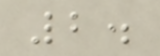2.
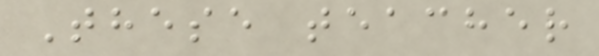These teacher
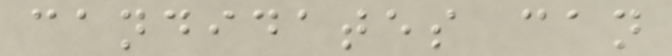candidates can
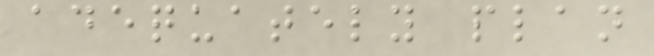adequately plan
